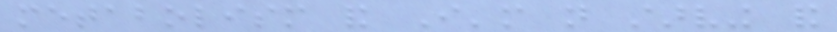metabolism and I'm not starving and
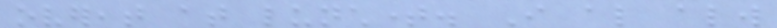overeat at lunchtime. I also always
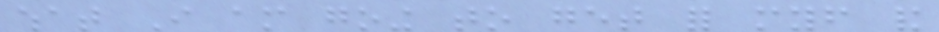what I am going to get for myself and
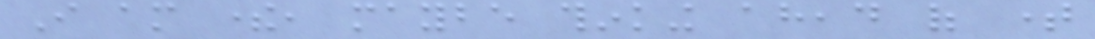I am there, maybe thinking ahead of time
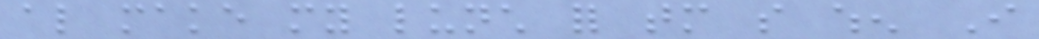also make my lunch for tomorrow so when I
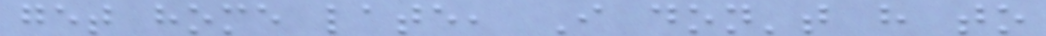get home late, I don't have to
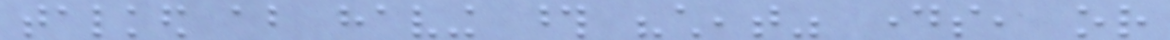talked about having those "cheat" days, or
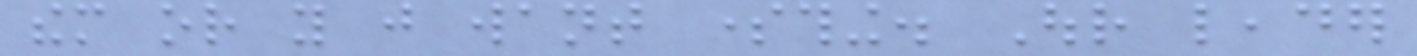them or you just want something. Our leader
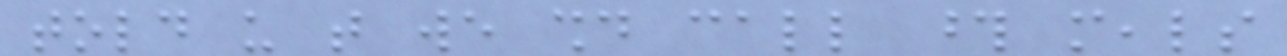told us that we should call those meals
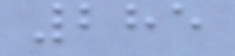285
